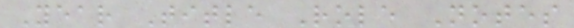Year Title Role Notes
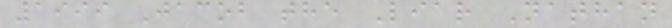1999 Jacob the Liar Nathan
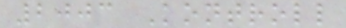2003 Kontroll
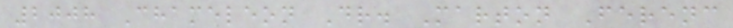2008 Chameleon Dr. Marton Ferenc
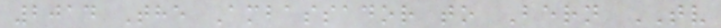2014 The Ambassador to Bern TV
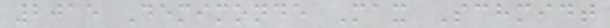2015 Demimonde Max Schmidt
